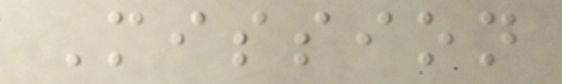Mission
